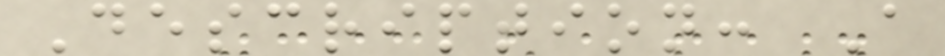Description: A
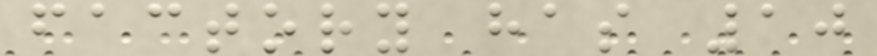factory has 10
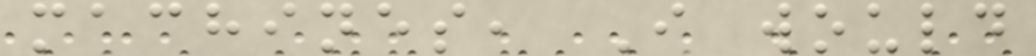machines, I would
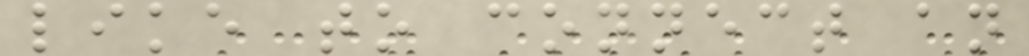like to connect an
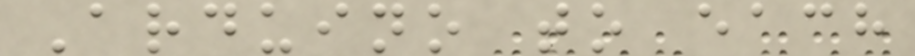Arduino to each
